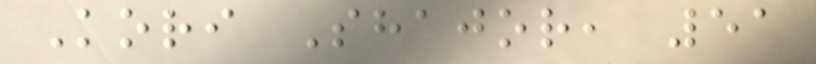Kori Shajor, 51
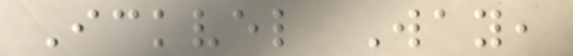Ickvel Way,
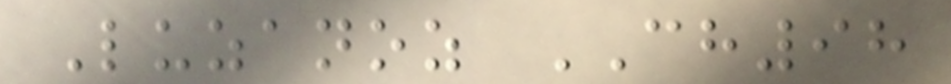Luzanoz CH98
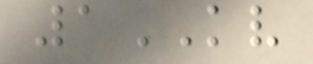1KV
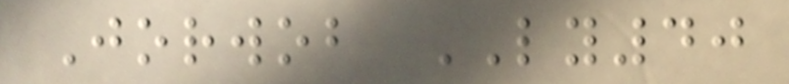Jorwob LY40
